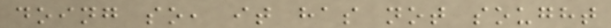doing so, it has not sought
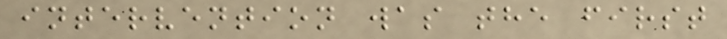intervention was the first
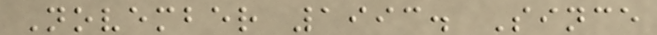November 1993. Since
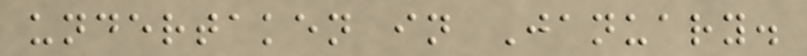undertaken in January.
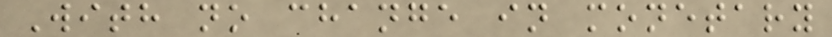With no change in monetary
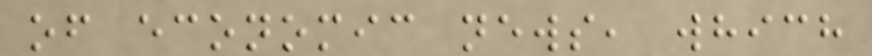of economic news, which
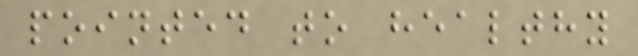pointed to healthy
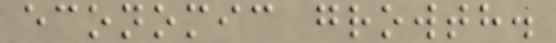economic growth.
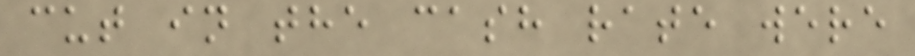cut in the cash rate were
